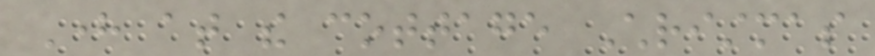Here at the cottage Christmas
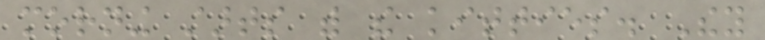morning starts with the kitties. They
